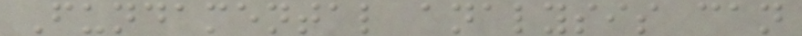Fundamental analysis can
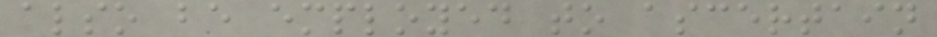also be employed to ascertain
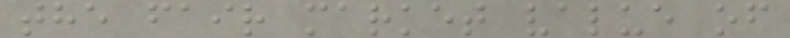the fair market value of
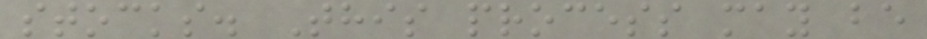stocks. This process may be
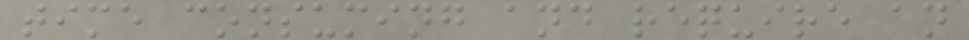time consuming and require an
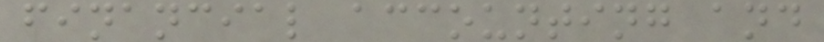financial accounting and
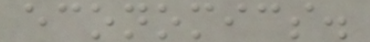economics.
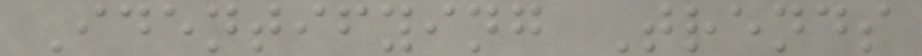Identifying Trends
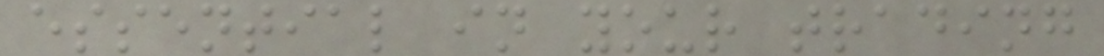essential in your trading
